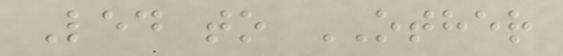Led to OTHER
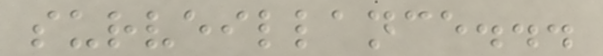surveillance...
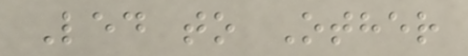Led to Other
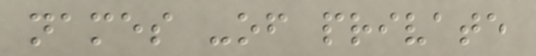names -of private
